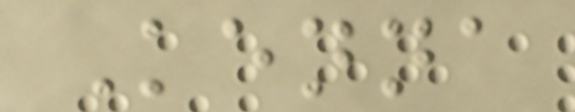Kenna
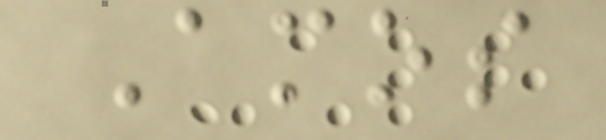Amos
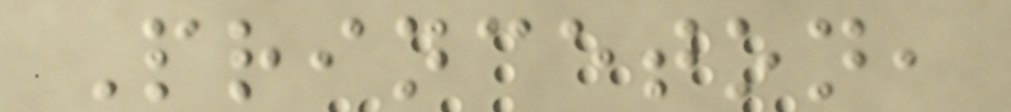Princeton,
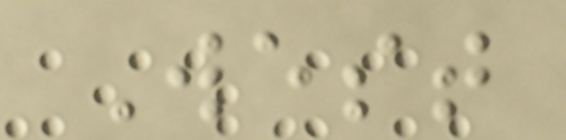West
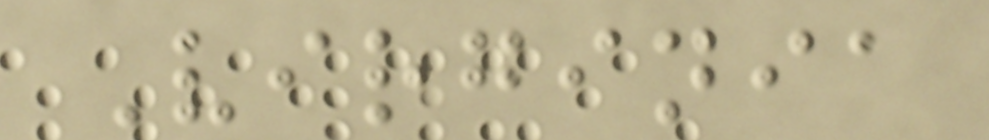Virginia
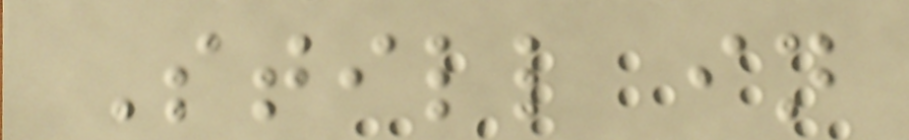Still in
